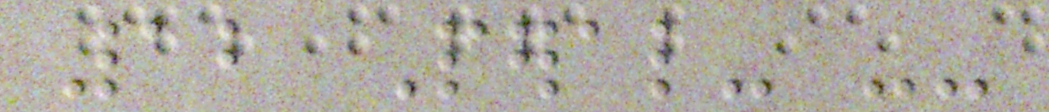12 Peral- --
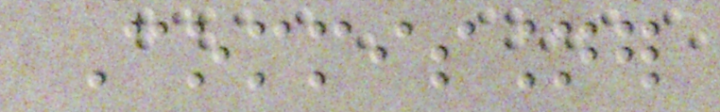Commissioner
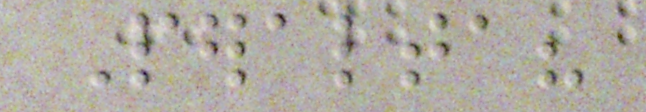Peralta?
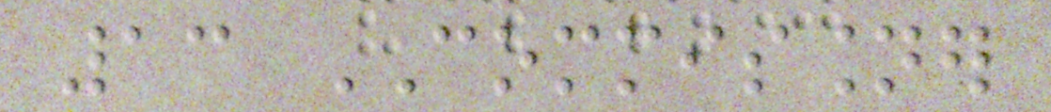13 COMMISSIONER
